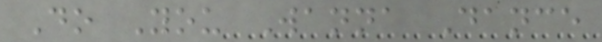Do You Wanna Dance
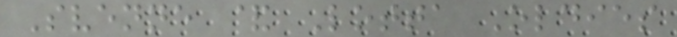Svenne & Lotta Oldies
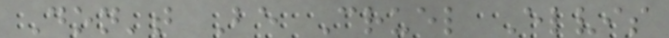Don't Be Cruel Elvis
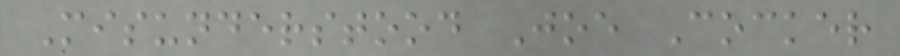Misunderstood Joe Cocker
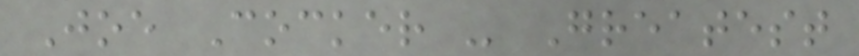Joe Cocker - Greatest
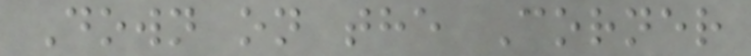Down on the Corner
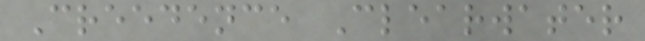Creedence Clearwater
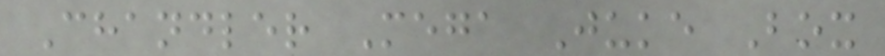Chandler Mega Juke Box
